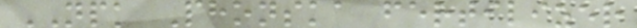NPK Phonska fertilizer
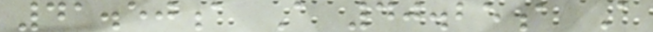41.50a A 40.25a A
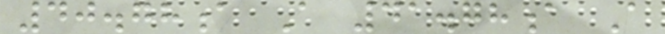40.78a A 41.78a A
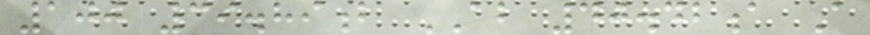100 39.89b AB 40.42a A
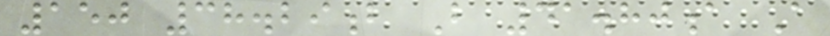150 38.29b B 41.80a A
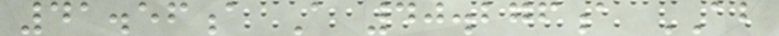41.56a A 40.276a AB
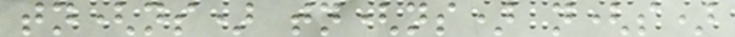tn(ns) tn(ns) n(s)
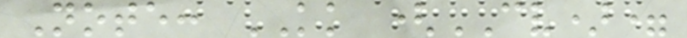Note: KK (CV)=
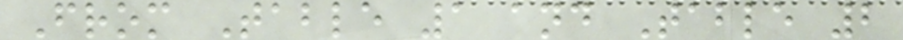From Table 1 and Table 2
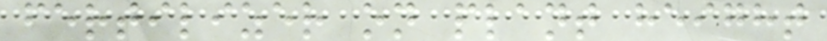fertilizer on plant height
